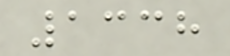1338
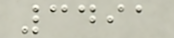3491
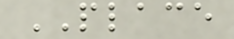PLACE
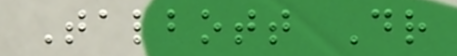Talbott Dr
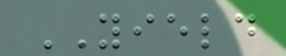YIELD
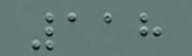118
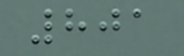801
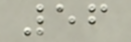56
